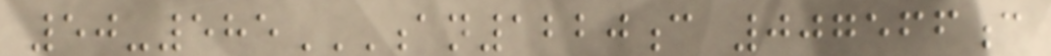50-585AN1220C 007566C
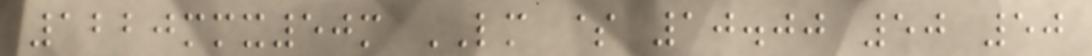1220mmx50m LM $ 10.00 50 50
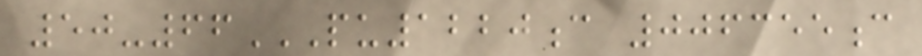50-66PU1220C 006355C
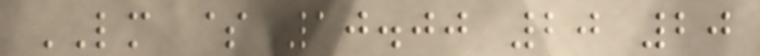LM $ 10.00 20 20
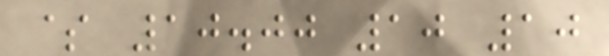$ 10.00 10 10
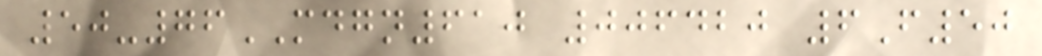50-76MDGN610 006420 6F50
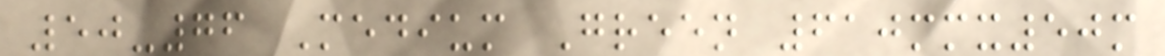50-76 Medium Green 610mmx50m
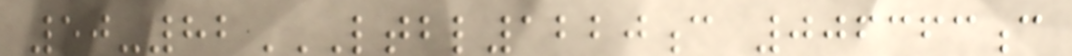50-82LTBL1220C 006363C
